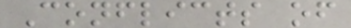Conflicts of
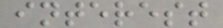interest
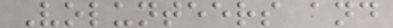Volunteers and
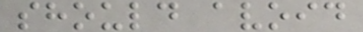should avoid
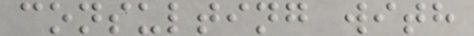consulting with
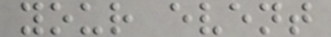your event
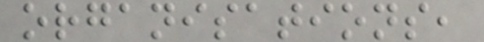organisations,
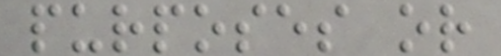purposes or
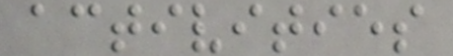activities
